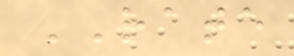RATE
